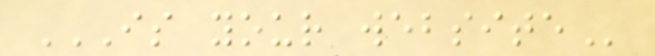IS YOUR WEBSITE
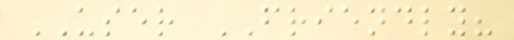USER FRIENDLY?
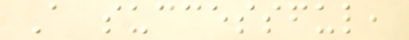A successful,
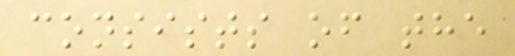consists of the
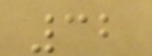32
